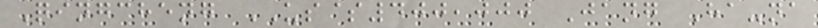Qingcheng US$400,000 Jang Ha-na
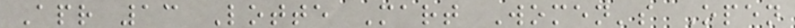Apr 13 Lotte Mart Women's Open
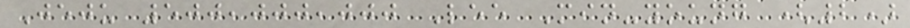Jeju 500,000,000 Lee Min-young (2)
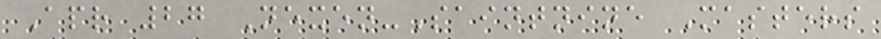Apr 27 Nexen-Saintnine Masters
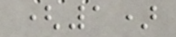(1)
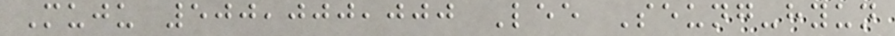Muju 500,000,000 Lee Seung-hyun
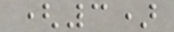(3)
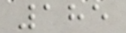185
